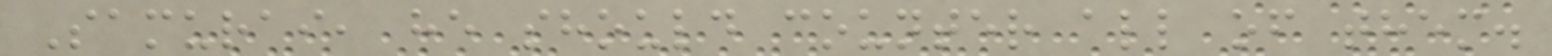Samurai, he should counter all of them.
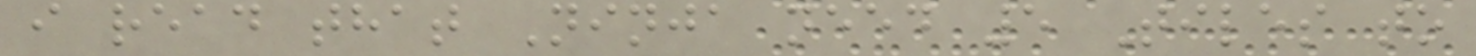i read that Ninja need 5 Tiles to
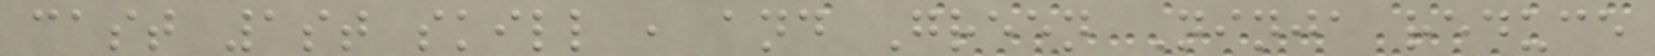cast 1st skill , and Green Ninja reduce
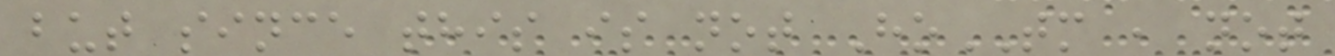but since this is not HoTM , not
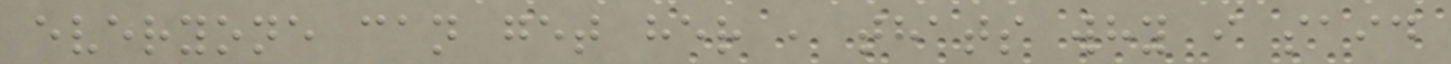everyone can get her , thats why i said
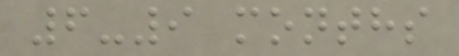6-9 months
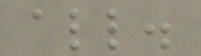all.
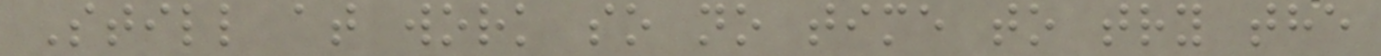Still at work so no time to try the
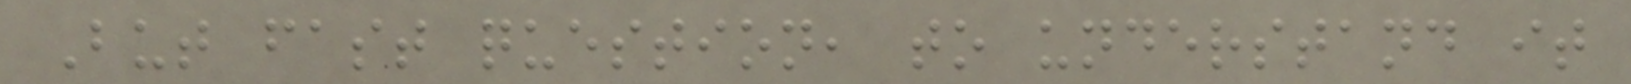But fast question, to understand it
